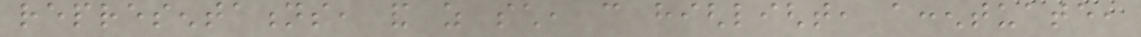representations, and as such, can highlight, accentuate,
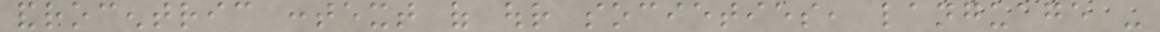androcentric context of our societies, language -
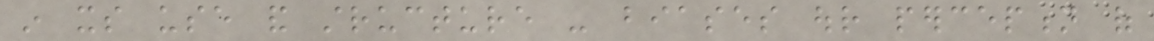in its use and structure - biases our perception of
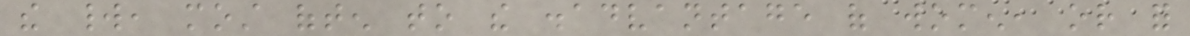the world, most often to the disadvantage of women, or for
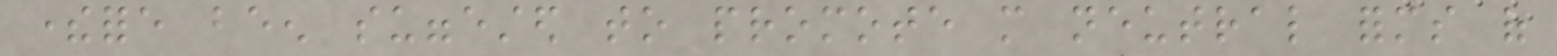therefore been suggested to promote more neutral forms of
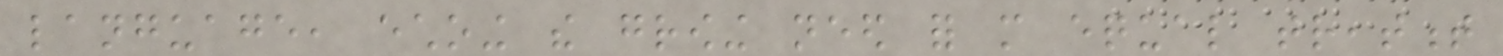language, echoing the growing need for more equal treatment
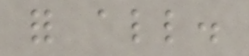for all.
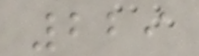229
